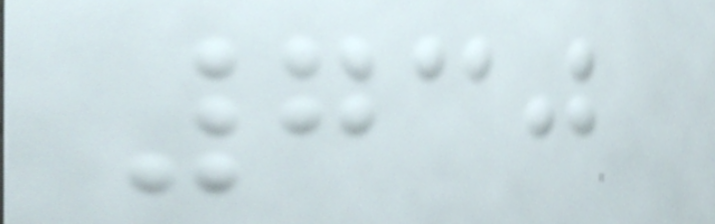730
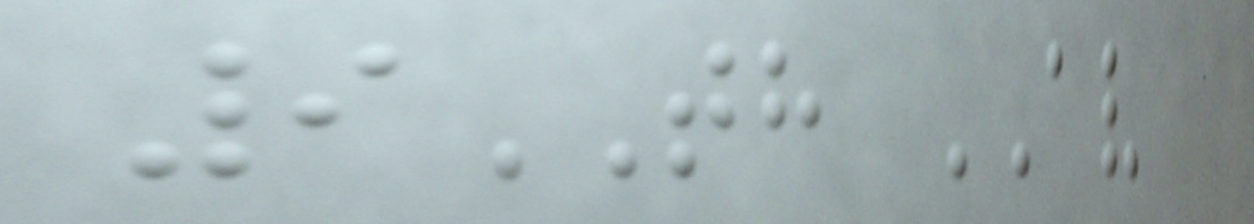9TH AV
